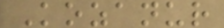Kozanur
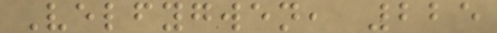Velfygwen, 225
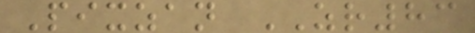Pixzan ZR83
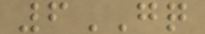6GQ
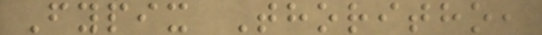Fypix Thoritho,
